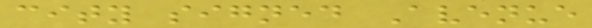city signed Avenue
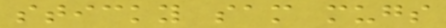sticky sam mugs
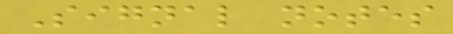Signal notes
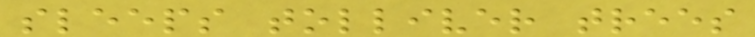sleeps tolliver trees
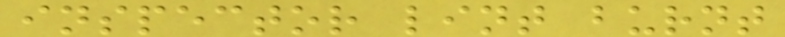inspector lint burnt
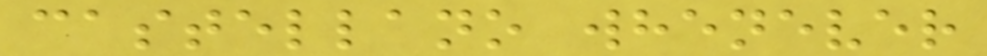castellano whenever
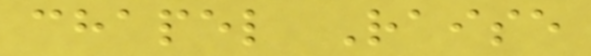chapel Raise
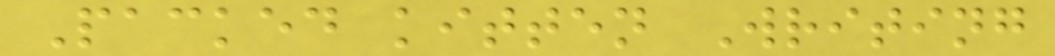Packed kitten Writing
